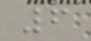6
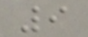9
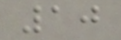10
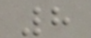8
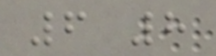6 8
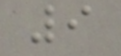9
